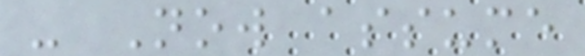- Now assume
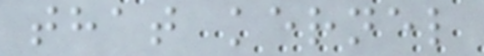that kernel
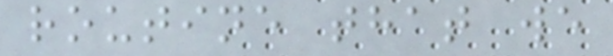routine that we
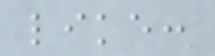like:
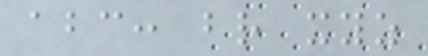abc: br xyz
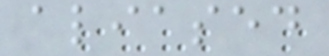aliased
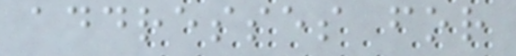addresses for
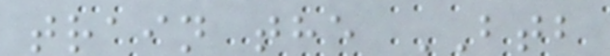train the BTB
